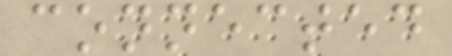connected
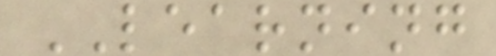LEARNING
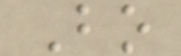Bo
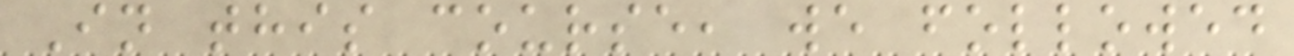In this course, we followed
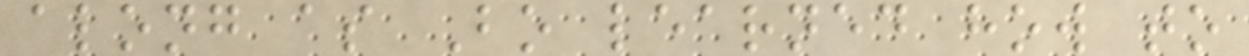along as Bo learned how to
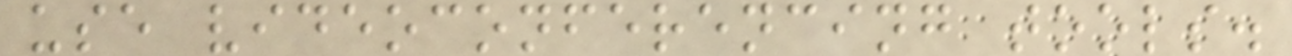use videoconferencing tools.
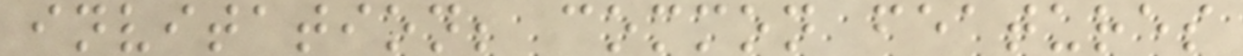invitation; common features
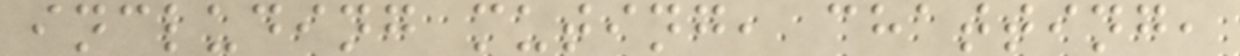including muting, chatting,
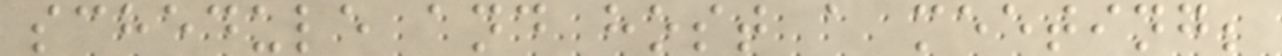schedule and host a meeting;
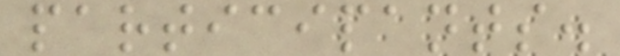participants.
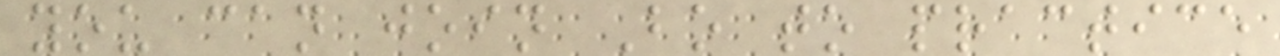you can join Bo to practice
